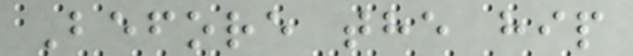Before the hip
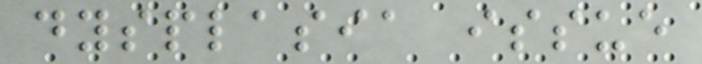dysplasia issue
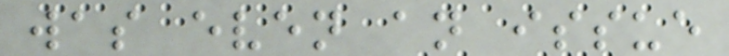was even an issue
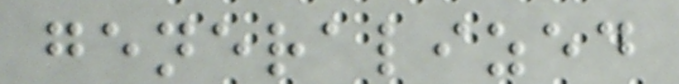generalized
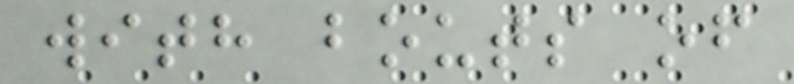with bouts of
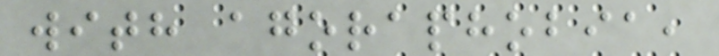with agoraphobia,
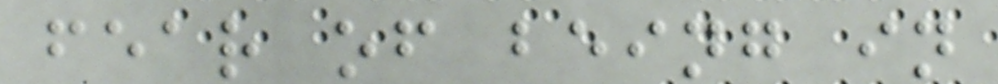fear of being in
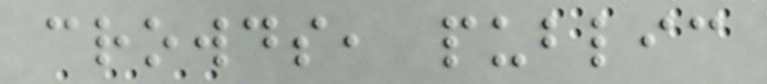crowds, public
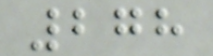278
